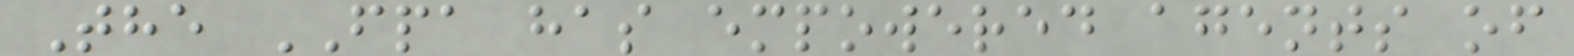The FPA has empowered agents of
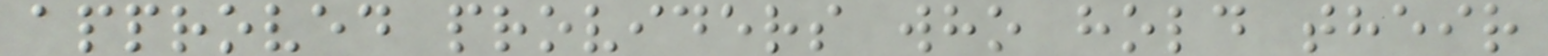approved providers who hold their
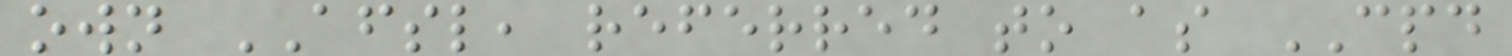own AFSL, referred to as CPD
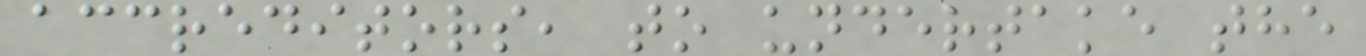accreditors, to undertake the
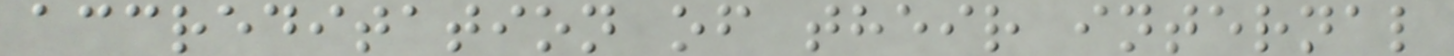accreditation of their internal
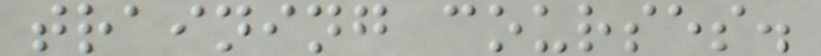training courses.
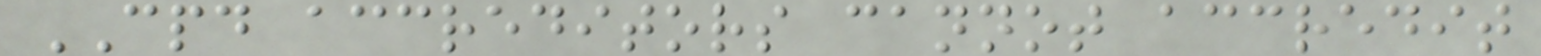CPD accreditors cannot accredit
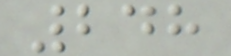248
